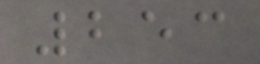253
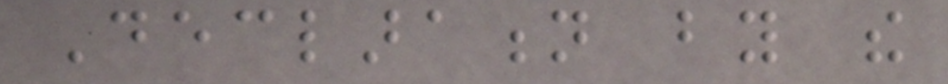Declaration by the
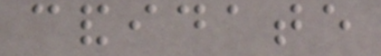candidate
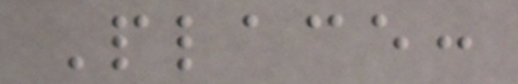Place:
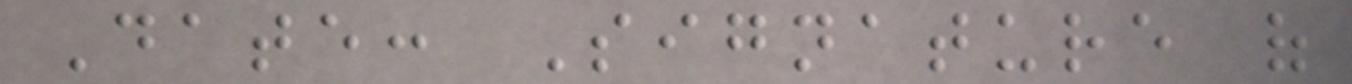Date: Signature of
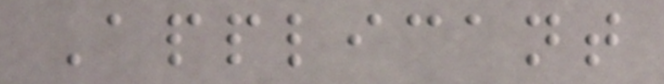Applicant
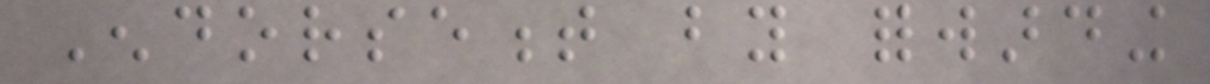Endorsement by forwarding
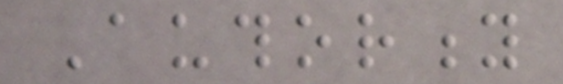Authority
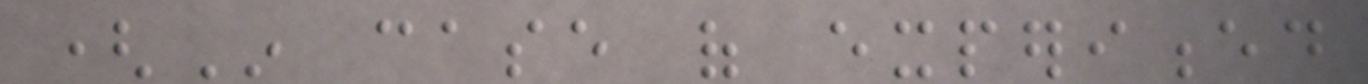(In case of experienced
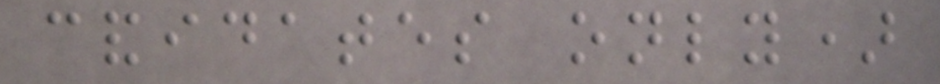candidates only)
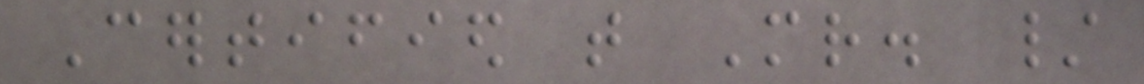Certified that Mr. /
